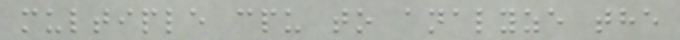multiple cpu to analyze the
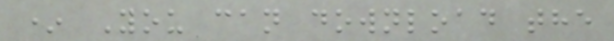* You can download the
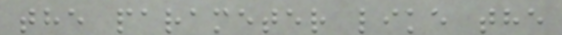the parameter like the
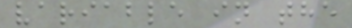variable in the
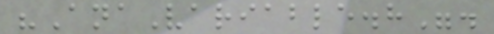"AnaVariable.h".
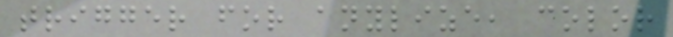trigger for anylize, color
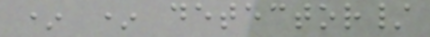* * detector/
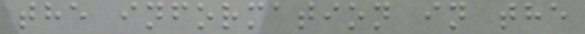the information in the
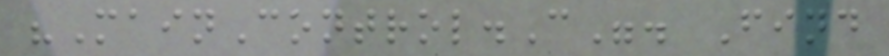"MainControl.C". Find
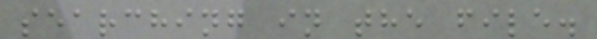searching in the file.
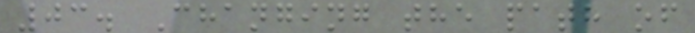03. Changing the path of
